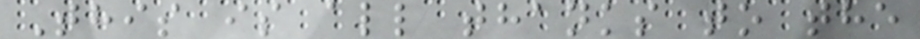This is all thanks to the
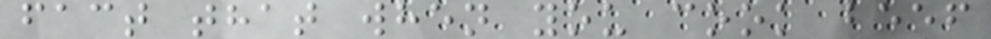fact that when you cook beef
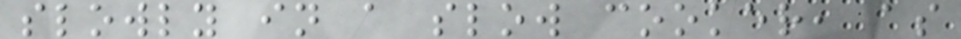slowly in a slow cooker, as
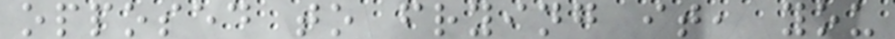opposed to frying it, you
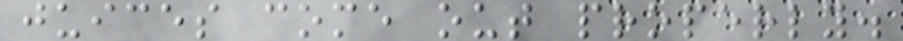juices come out properly.
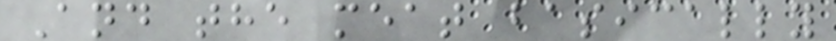And the meat basically
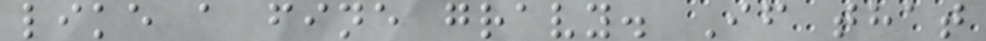like a fine gravy. If that
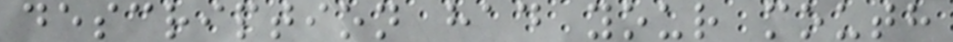description had your mouth
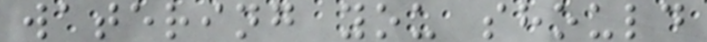watering you should
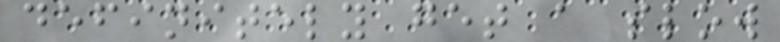definitely get a slow
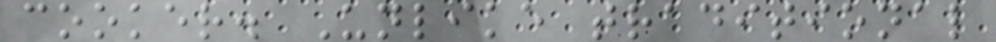cooker. Unlike traditional
